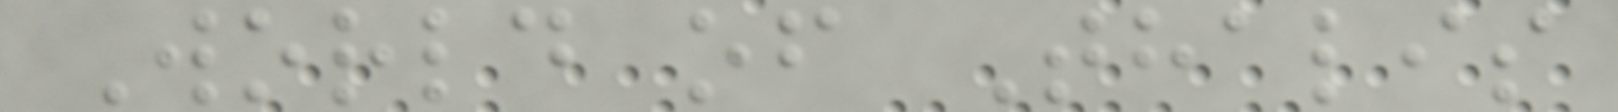World of Thalis
